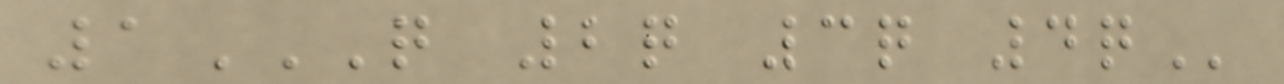1Q 2Q 3Q 4Q
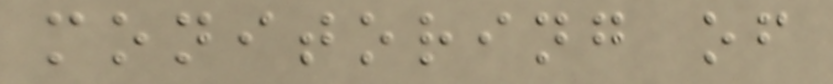monitoring of
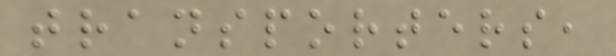transporters,
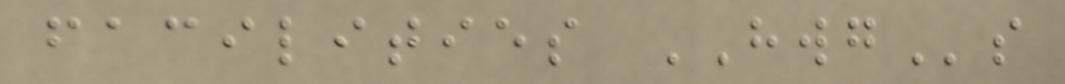facilities HWGs
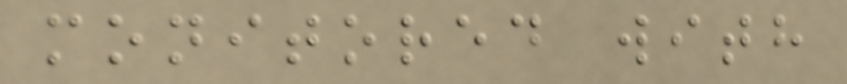monitored with
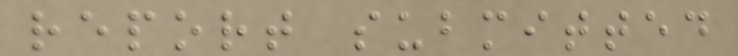report submitted
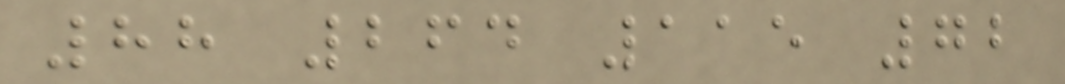88 264 115 72
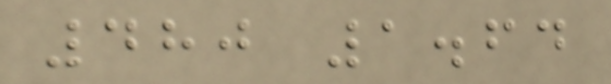480 1.64
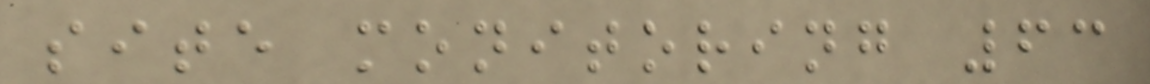site monitoring 63
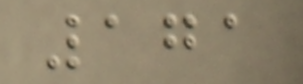171
